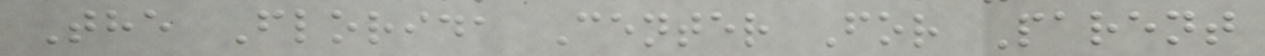The Florida Center For Parent
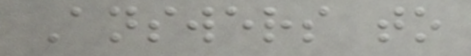Answers to
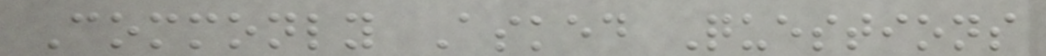Commonly Asked Questions
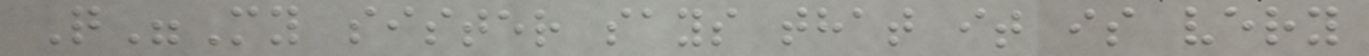Q"My sister says that it is very
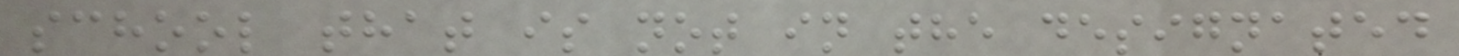school that is not in the designated
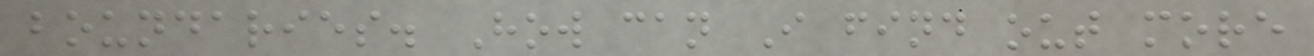boundaries. How can I find out more
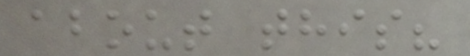about this?
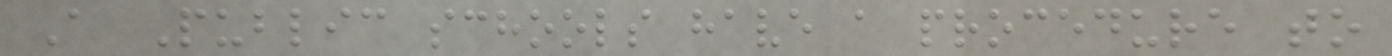A Public schools have a procedure to
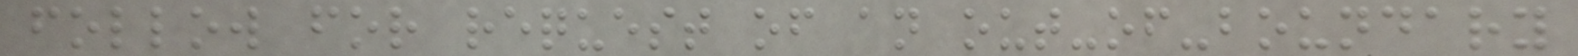follow for request of an out-of-boundary
